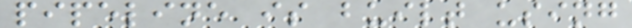pipeline is built using
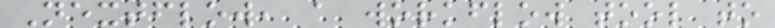Nextflow, a workflow tool to
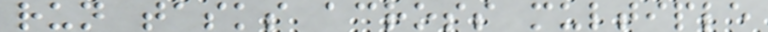run tasks across multiple
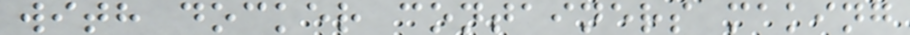with docker containers making
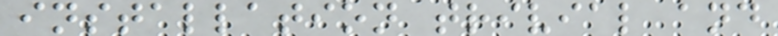installation trivial and
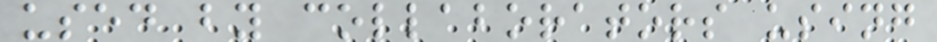used by collaborators using
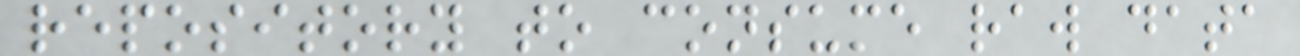repository to consume raw data
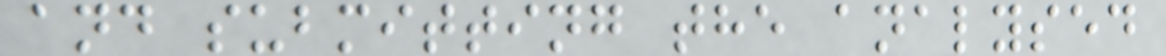and submitting the analysed
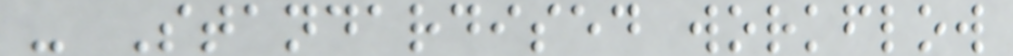- Standardised workflow
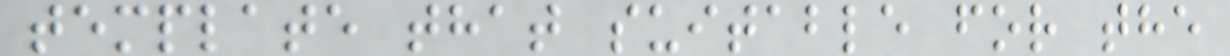template that suitable for the
